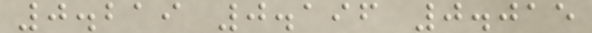0.219 0.196 0.015
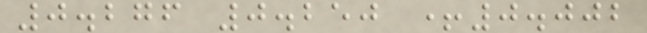0.276 0.250 +0.002
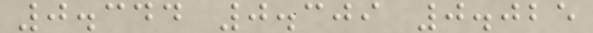0.344 0.309 0.025
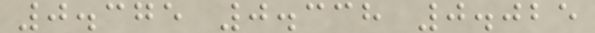0.375 0.338 0.025
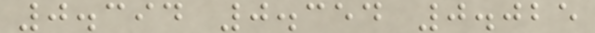0.394 0.354 0.025
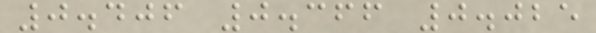0.406 0.366 0.025
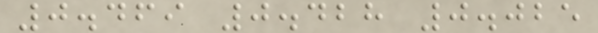0.469 0.428 0.025
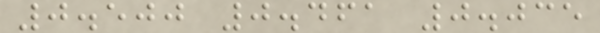0.500 0.461 0.035
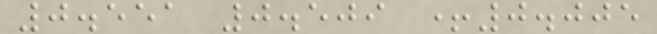0.551 0.509 +0.005
